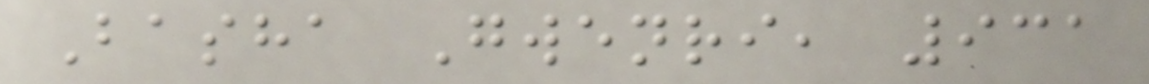Basha Gwenri, 931
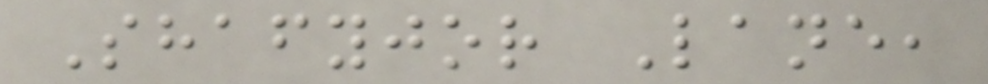Shafyjor Lane,
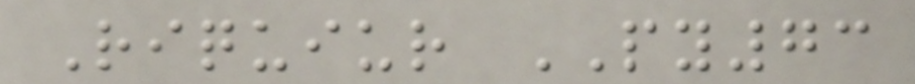Riquiur PY73
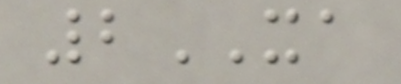2XA
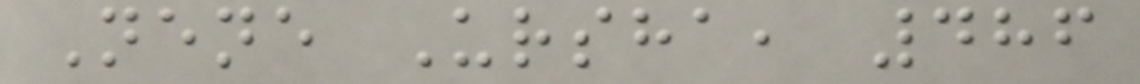Nene Ursha, 486
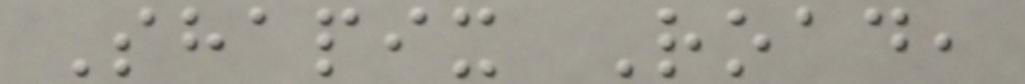Shapix Road,
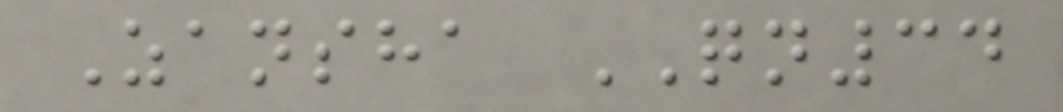Zansha QN34
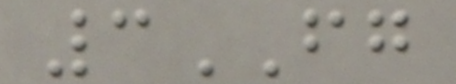3FG
